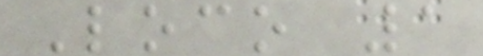Loco 1
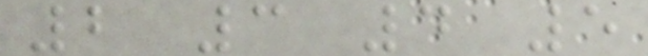2 3 4 5
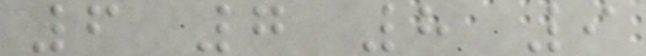6 7 8 9
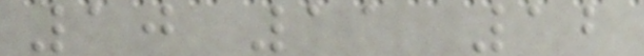10 11 12
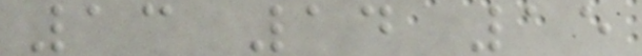13 14 15
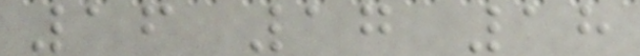16 17 18
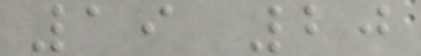19 20
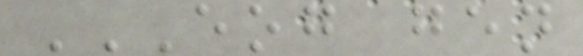EOG GEN
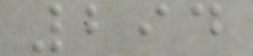294
